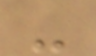-
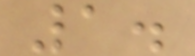1.
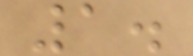1.
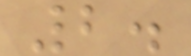2.
